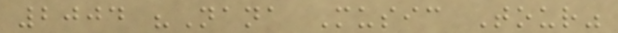2004 "Nana Music Tour"
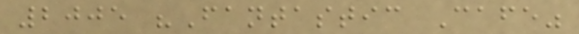2005 "Fantastic Cafe"
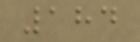184
